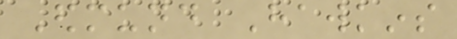Edmund Hawkins
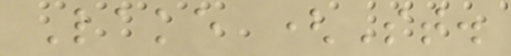Lake (St.
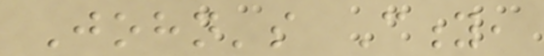John's City,
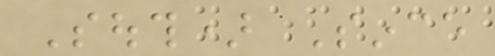South) Since
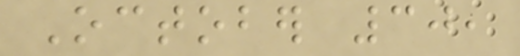October 30,
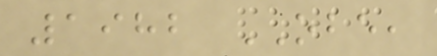1982 OBE,
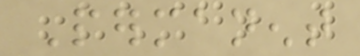Permanent
